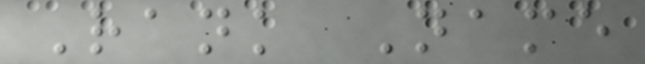Rank Name
